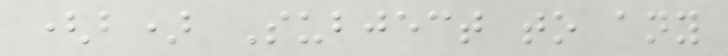(b) Subject to any
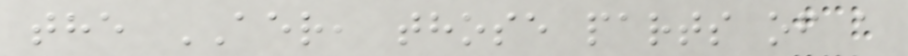the AER, those parts of a
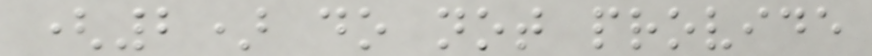(2) do not provide
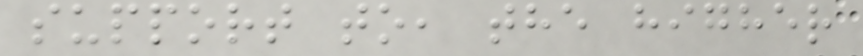support to, the higher
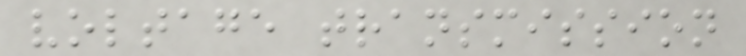voltage transmission
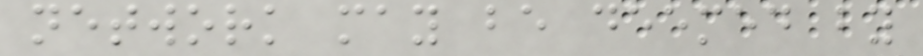network may be deemed by
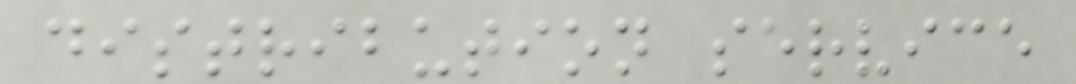distribution service
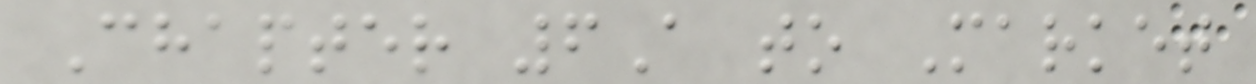Chapter 6A to Market
